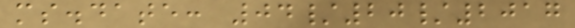ms.date: 04/20/2017
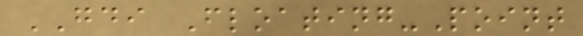GDI Floating-Point
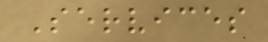Services
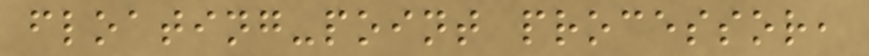floating-point processor,
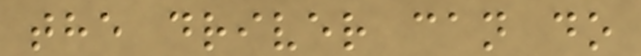the driver can do
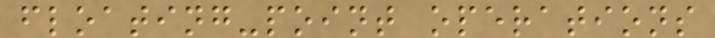floating-point operations
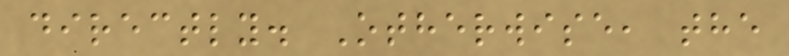directly. Otherwise, the
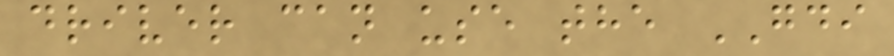driver can use the GDI
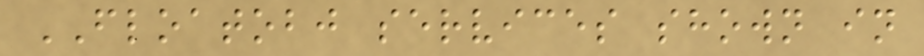FLOATOBJ services shown in
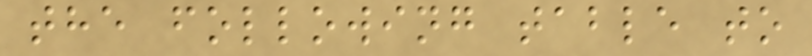the following table to
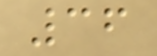36
